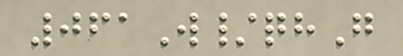061W/qhG
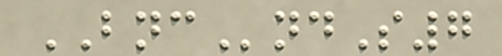BNCndS7
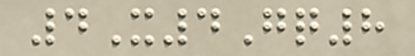4X4Gq8
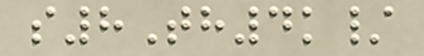s8Th4k/
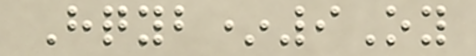Hqyb*9Oy
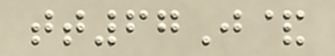tt67J&
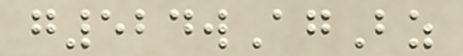g524wAgBz
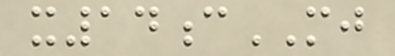x14cMJ
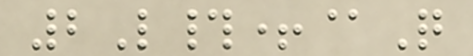2L#+@Q
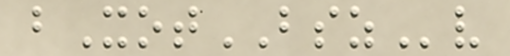bXotBSZv
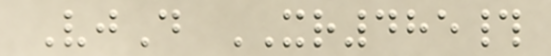VjD XR485#
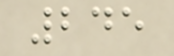245
